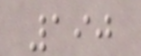190
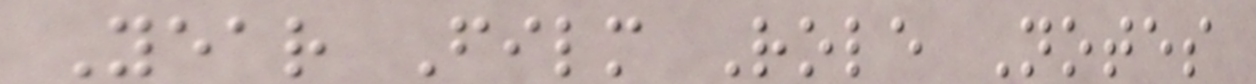Year Film Role Notes
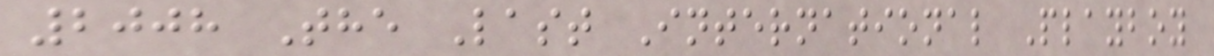2008 The Last International Playboy
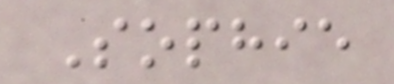Sophie
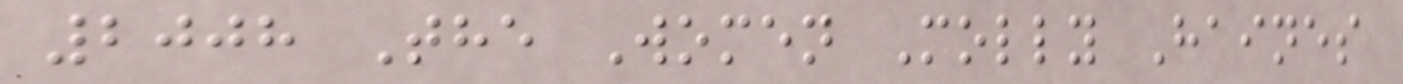2008 The Women Molly Haines
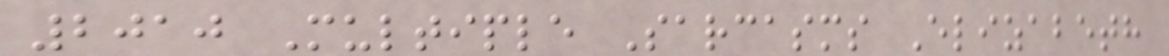2010 Multiple Sarcasms Elizabeth
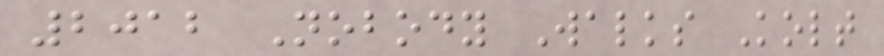2012 Nobody Walks Kolt
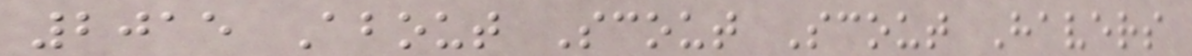2015 About Scout Scout Havers
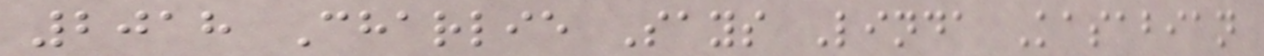2018 Charlie Says Linda Kasabian
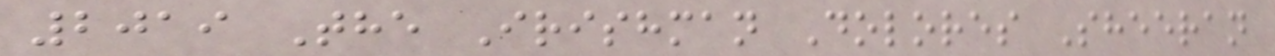2019 The Irishman Dolores Sheeran
